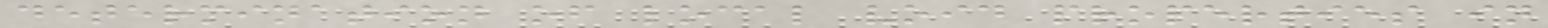determination of local void properties in
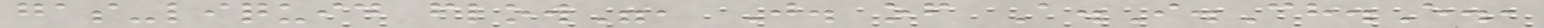gas-liquid flow", J. of A.I.Ch.E.,
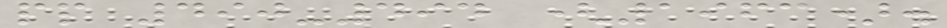pp 490-494 (1963).
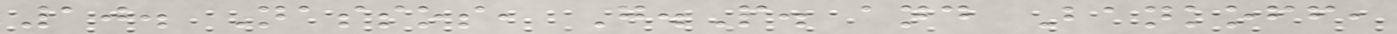10. Nassos, G.P. and Bankoff,
